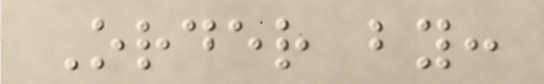Order by:
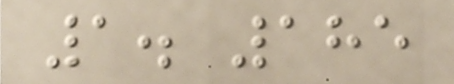1. 185
